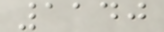1140
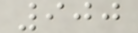900
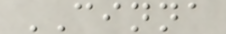CINNA
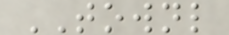TOWNL
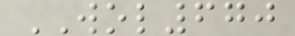WOL670
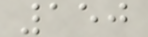150
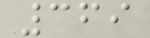369
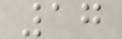17
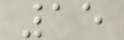15
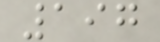197
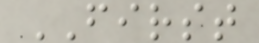FIRST
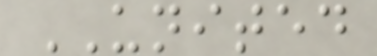UNITED
